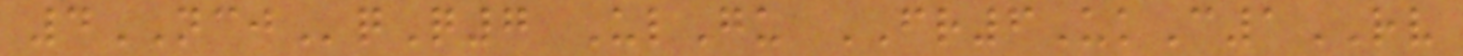4NCJqQ7 UlGu FR6UkC1RV
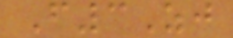F3Zj
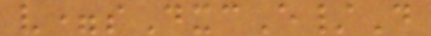v=sDxcE/D
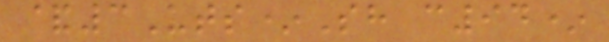&3Uts*Sh c94*
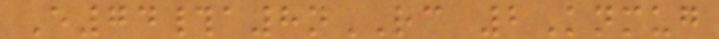E74#a8nRC 2Knmug
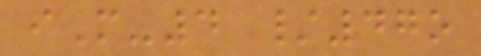iM-4 /47o
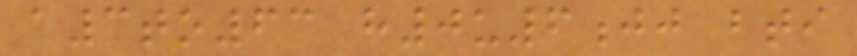a3to63 h0u6jj bti
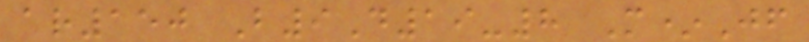ar150 B9D19-8 M*Jf
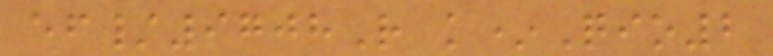ef/9708R k*Qio2
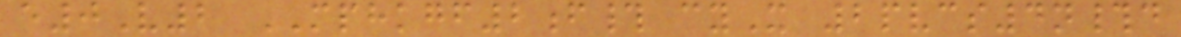e0V2 MPHKGF2f# cyX 2pvcs4n#d
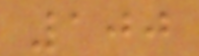100
